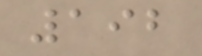192
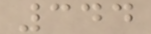344
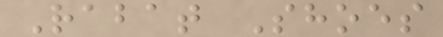Rabat Shoes
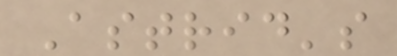Astrid's
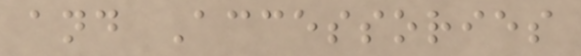and Accessories
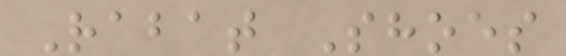Rabat Shoes
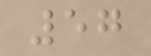57
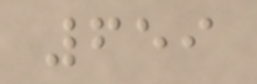659
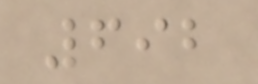692
